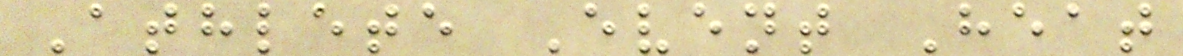Athlete Event Heat
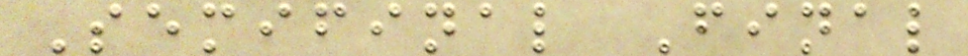Semifinal Final
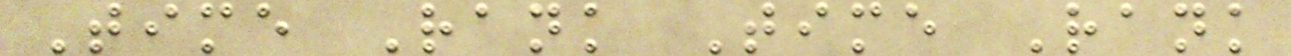Time Rank Time Rank
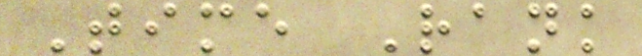Time Rank
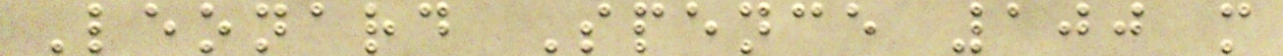Leonard Spence 100 m
